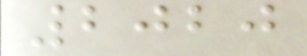2020
